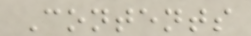Contents
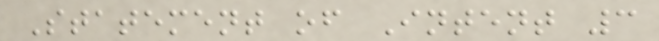Statement of Intent 3
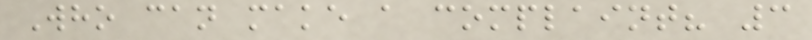Who can make a complaint? 3
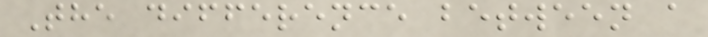The difference between a
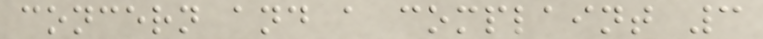concern and a complaint 3
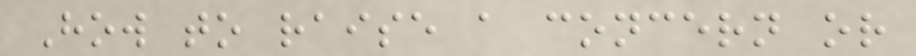How to raise a concern or
